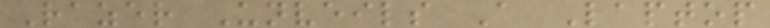Razer Unveils A Laptop
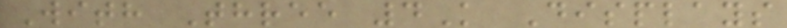With Three 4K Displays
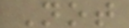Not
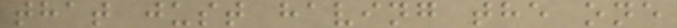that just having the one
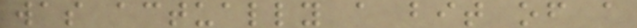was actually a bit of a
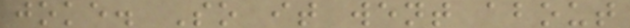joke. So it went about
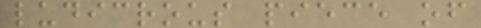ludicrous piece of
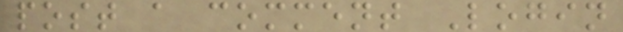post a comment Login
